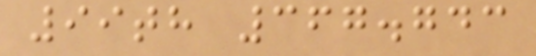99th 367.743
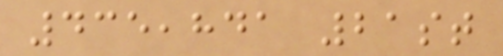435,841 21st
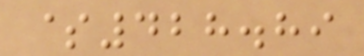$428.89
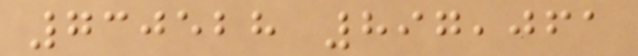730528 897,061
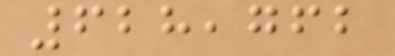628,762
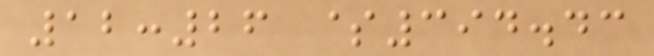12:26 $394.43
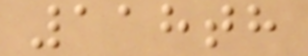118th
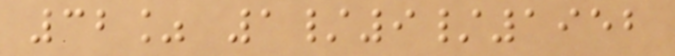32% 1/9/1952
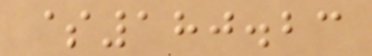$180.23
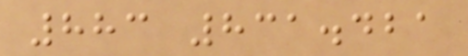883 831.421
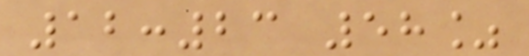12:23 58%
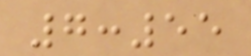7:55
